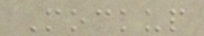Mockup
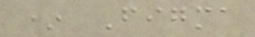* Figma
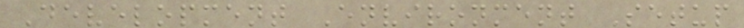Development Environment Setup
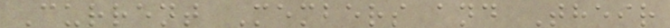Current Members and Their
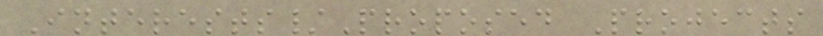Interests/Proposed Projects
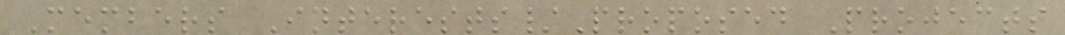Members Interests/Proposed Projects
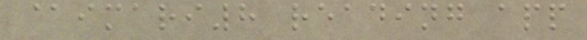@imari8 reading app
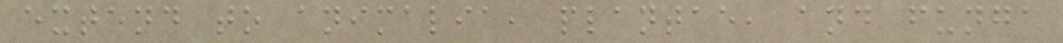extend to animalia, plantae, and funga
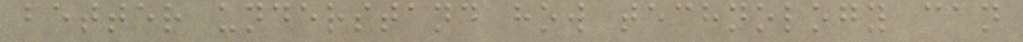better understand how technology can
